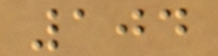104
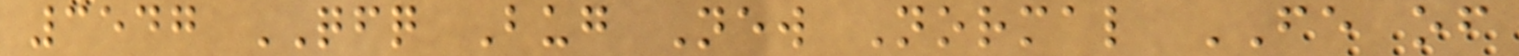3547 QFQ Bug New Normal FE of
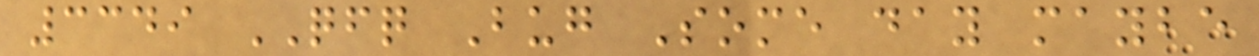3349 QFQ Bug Some day maybe
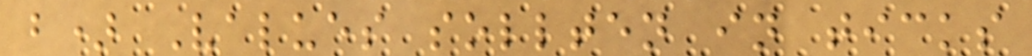b) Values sollten in ticks
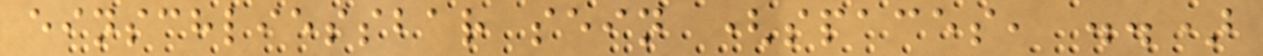einschliessbar sein (spaces, ..)
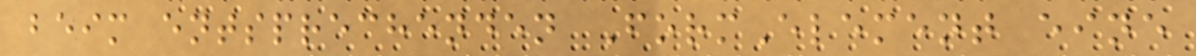beim entsprechenden FormElement eine
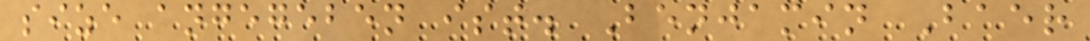size angegeben ist. Benjamin Baer
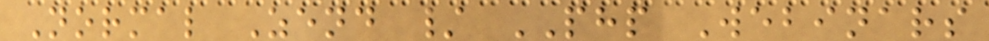Normal Zend / PHP Webinars
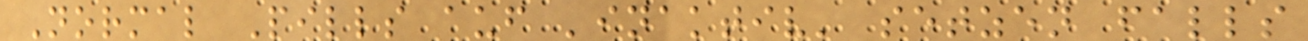Normal Pills auf 'inaktiv' setzen falls
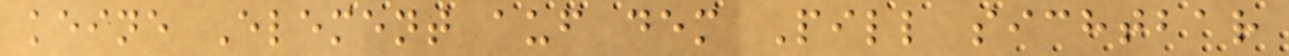keine Element auf dem Pill sichtbar
